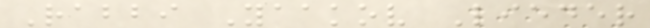Rabbi Yaakov Lieder
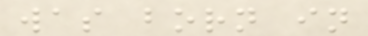was born in
